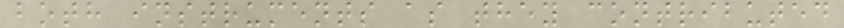both instruments as they contributed
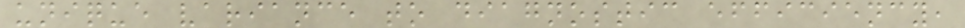unique variance to diagnostic efficiency,
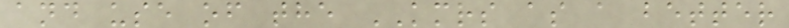and use of the KMRS as a better
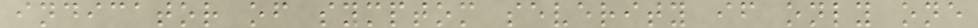indicator of symptom severity if only one
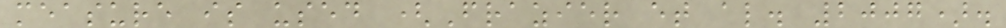measure is used (Frazier et al. 2007).
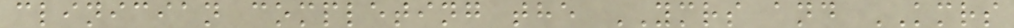clinician completing the YMRS and KMRS
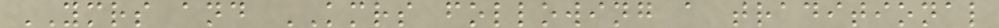YMRS and KMRS following a traditional
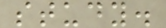study.
